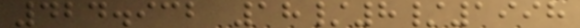424.932 18/8/1998
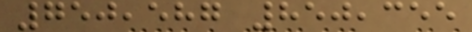750,587 850,355
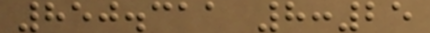850.311 8:25
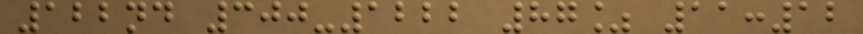122nd 300-1222 87% 11:12
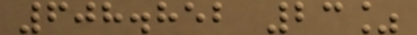608.852 23%
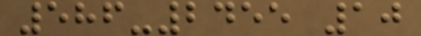586-2455 10
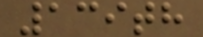139th
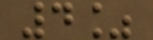4%
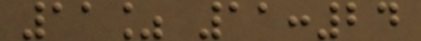11% 11:24
